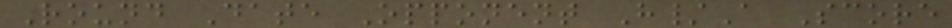Round Date Opponent H/A Score
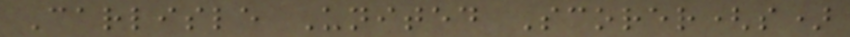Carlisle United Scorer(s)
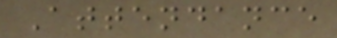Attendance
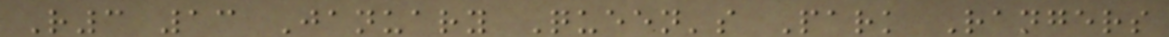R3 13 January Queen's Park Rangers
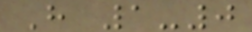H 1-0
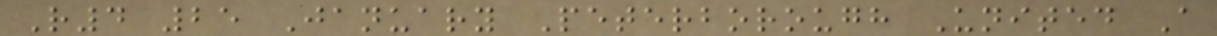R4 25 January Peterborough United A
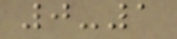0-1
